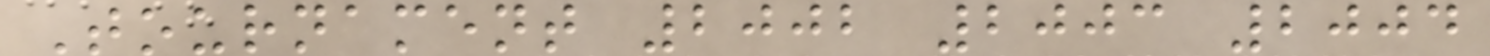Tournament 2002 2003 2004
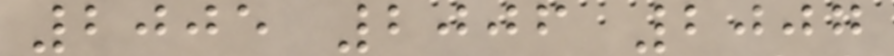2005 2006 2007
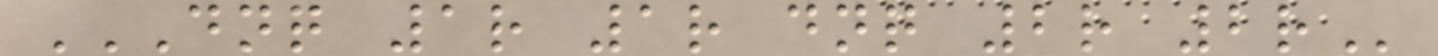DNQ 1R 1R DNQ 2R 2R
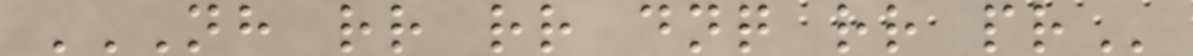NH RR RR DNQ RR PR
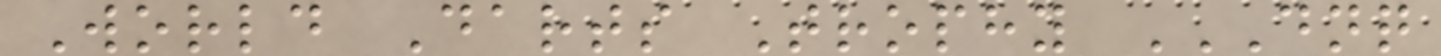World Darts Trophy DNQ
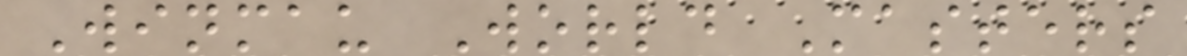Winmau World Masters
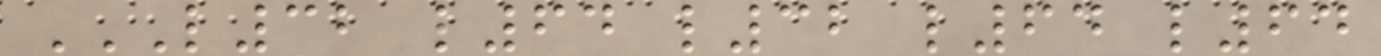L32 L64 L32 L64 L64
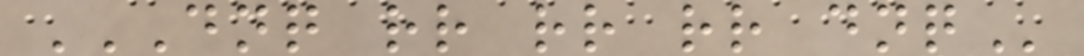DNQ RR RR RR DNQ
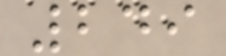249
